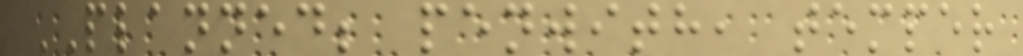PLANNED; penwith, temper
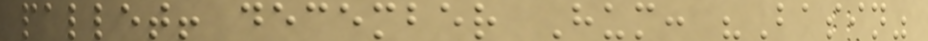pallet! december Hum: "Basin"
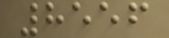8556
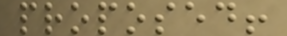proposed!
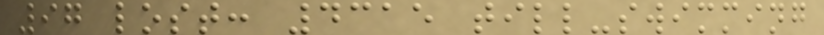97 lost: 4315 till-swimming
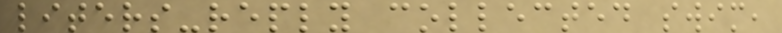liters-reply collected swim,
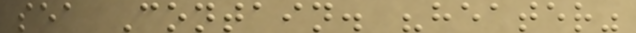sea Contain. "heater"
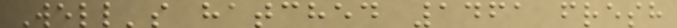Well's hatched 1461 fresh
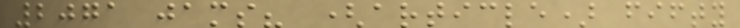2071 jams? (article) fifty
